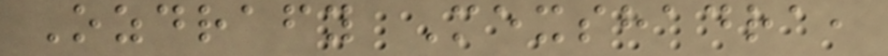Ozdrafy Mexshadra,
